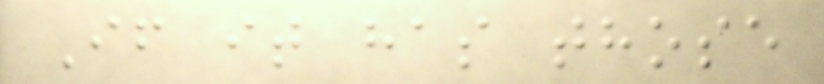If it has those
